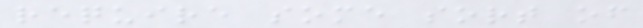require some sort of
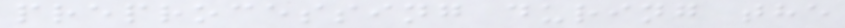preprocessing during the
